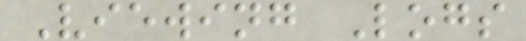Viewing Logs
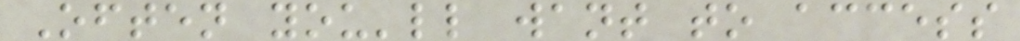Often you'll want to access
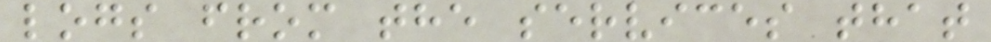logs from the services that
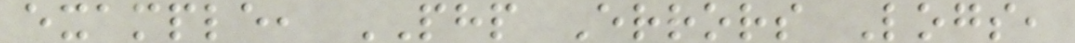example, PHP Errors Logs,
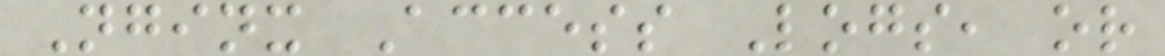Nginx Access Logs, or
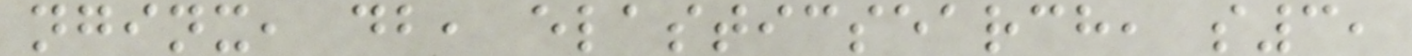nginx, db, elasticsearch, s3,
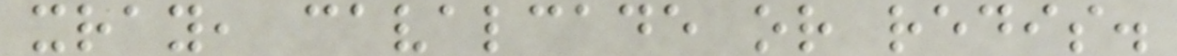xray, cavalcade or redis.
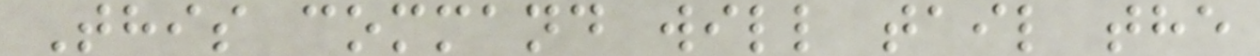This command will tail the
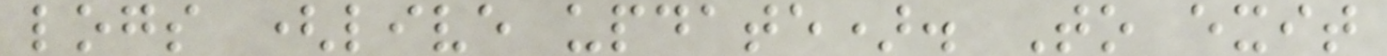logs (live update). To exit
